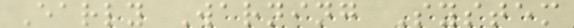Early Warning System
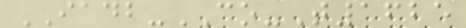IADB-CO-T1625
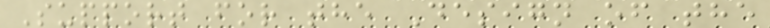Support for the Design of the
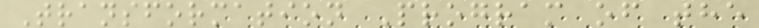Transformation Program of the
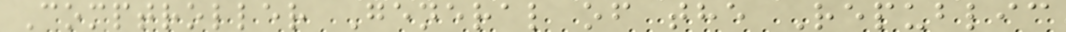Comptroller General of the Republic
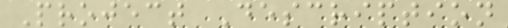Project Description
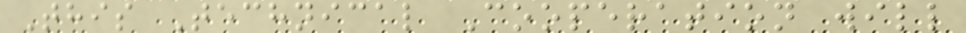This Technical Cooperation will
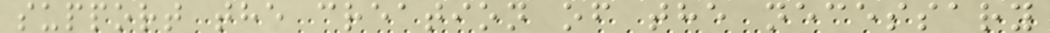support the creation of the necessary
